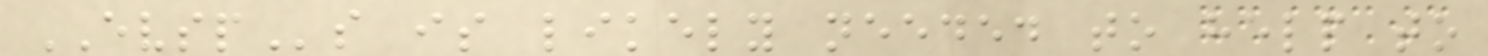EVSPs is likely needed to help to
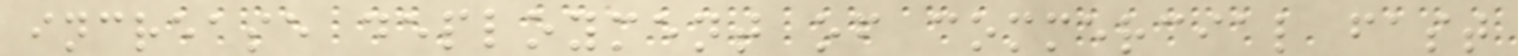increase deployment of commercial fast
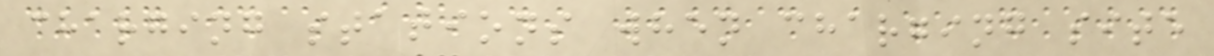charging stations when charging site
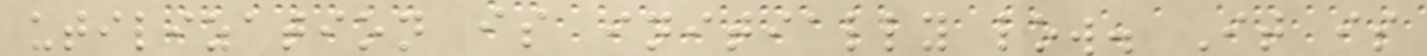utilization is initially low. It is
